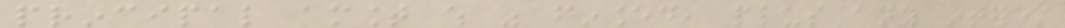principal amount which was financed, plus any interest
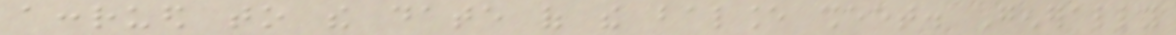accrued to the date of the balance sheet. Generally
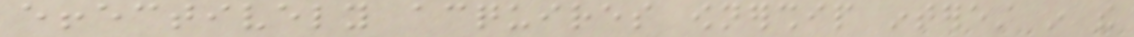effectively acquires ownership interest in the
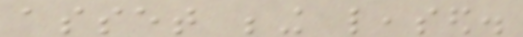asset being leased.
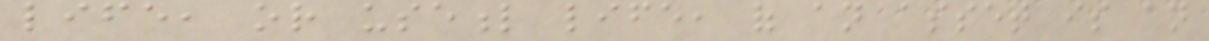life, or useful life, of an asset is an
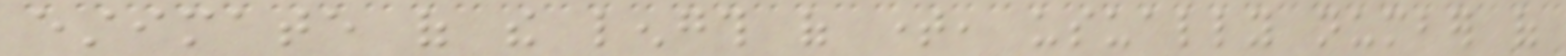estimate of the length of time, usually number of
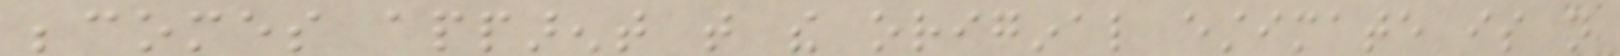becomes apparent that the original estimate is not
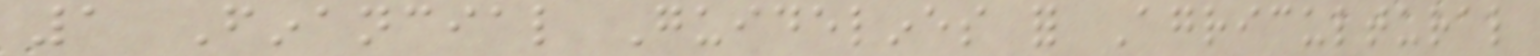1 Financial Guidelines for Agricultural
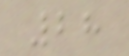28
